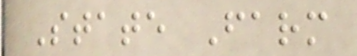State Farm
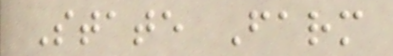State Farm
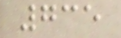735
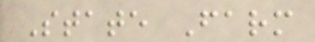State Farm
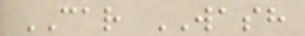CAR WASH
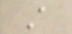A
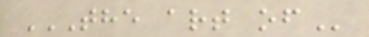THE ART OF
